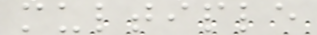multiple
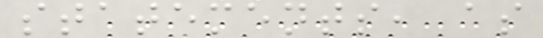statements, as
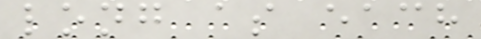long as each
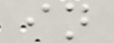in
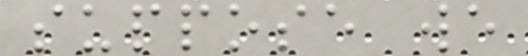suppose we
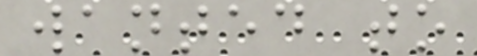wanted to
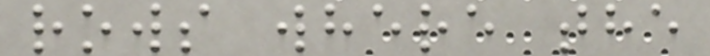rows where the
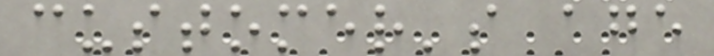customer's age
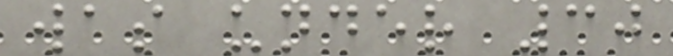was under 30
